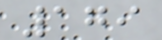179
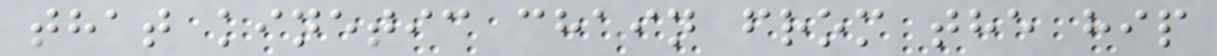that kinetic chain from the hip
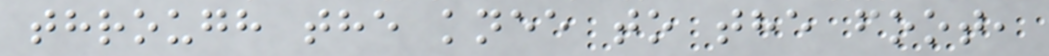through the knee to the foot,
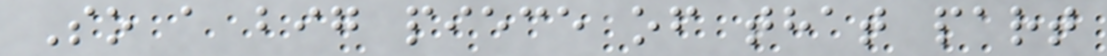So a big piece of that part
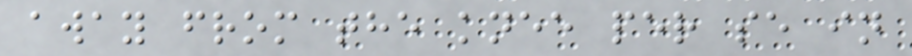away from the knee per se in
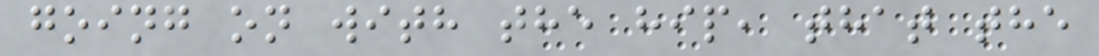going on with the hip, that the
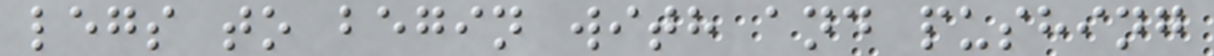legs to begin with and pushing
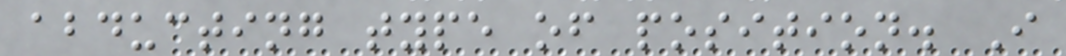abducting type of position. I
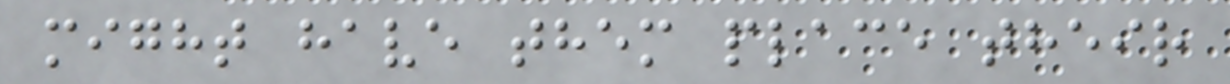might have them place their
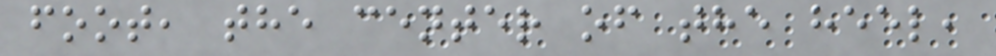foot, the center of the heel,
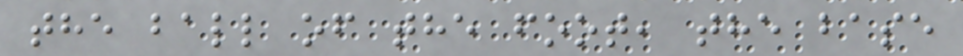the ball of the foot, the base
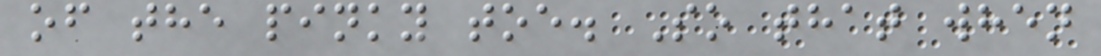of the pinky toe. So that when
